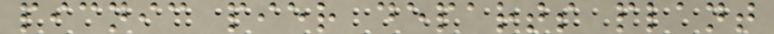picnic pier departs plant
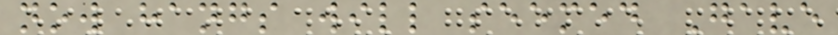now hangs will seemed Gave
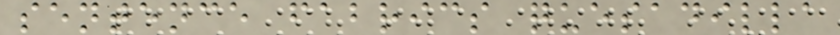sentence fabrics quesadilla
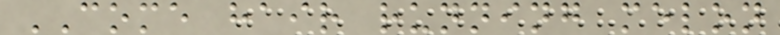COME hair running melon
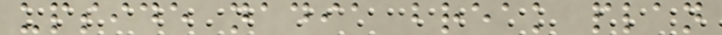upside nadia break plan
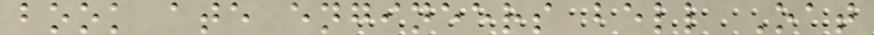book ate engineers bell Oat
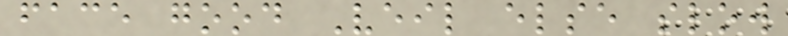face good Veil else slow
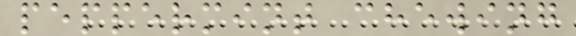peppermint chewing
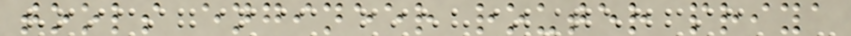tools engineer router priya
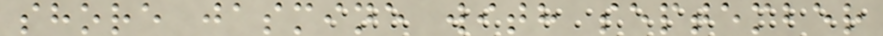shore jasmine with september
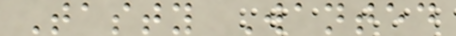Tasty Wanted
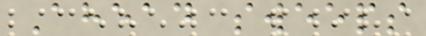Ahead sweeps
